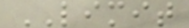LIMIT
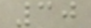30
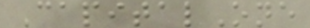CapitalOne
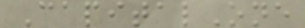CapitalOne
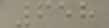658
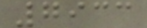7933
